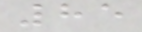85
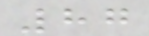87
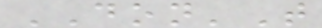DON'T
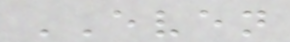EVEN
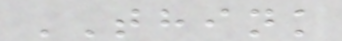THINK
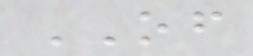OF
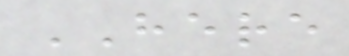HERE
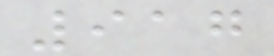917
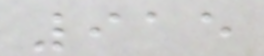915
